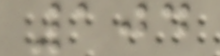104
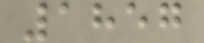1857
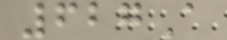627A
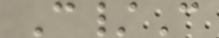C/C
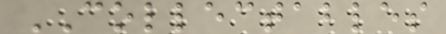COLLECTABLES
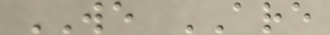WE ARE
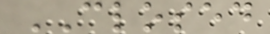CLOSED
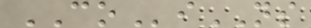COiNS
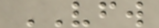VFW
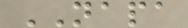NAPA
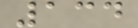134
